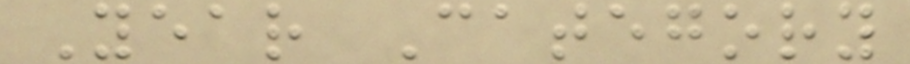Year Category
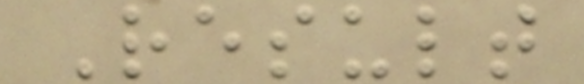Result
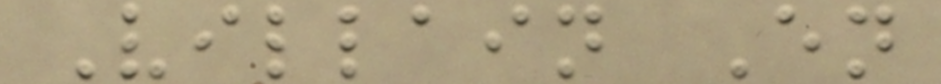Villain En
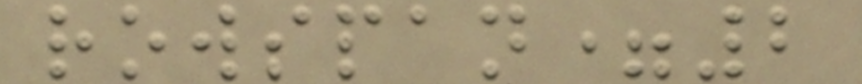rowspan=2
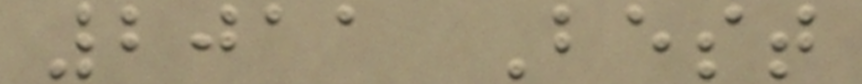2011 Best
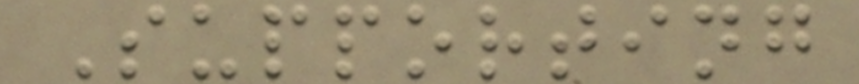Supporting
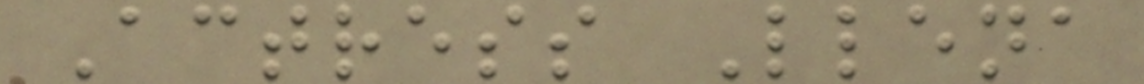Actress Llena
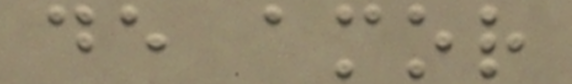de amor
